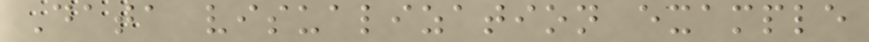Data visualization example
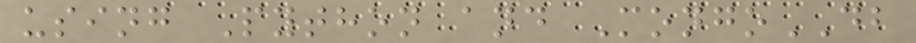using Python and MongoDB
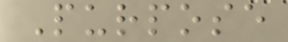Purpose
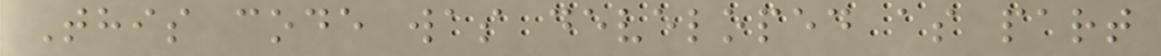This code was developed as part
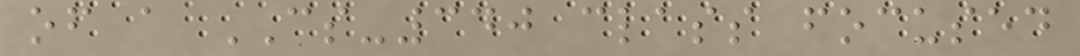of a CS-340 class focused
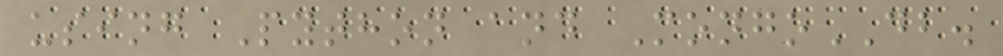using Python and MongoDB.
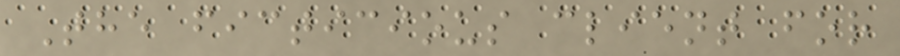The ficticious client for
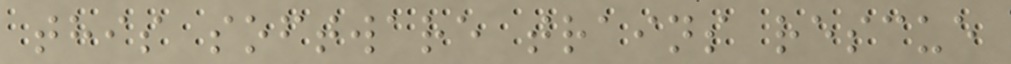this software trains rescue
